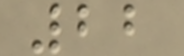22
